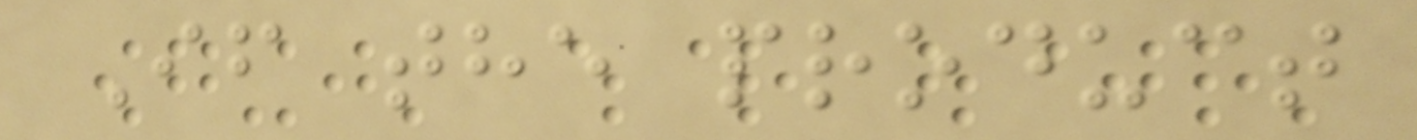If the product
